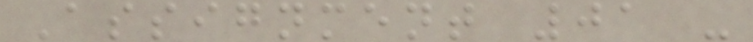Assignment 01 -
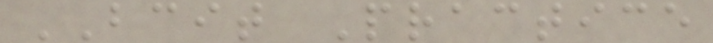BCIT Practice
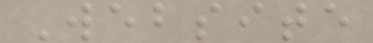Website
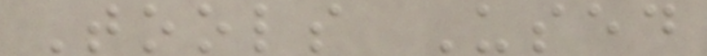Tools Used
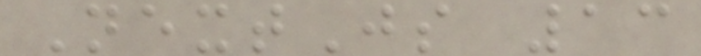NextJs 13
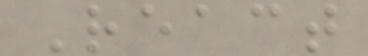React
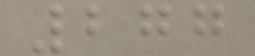277
